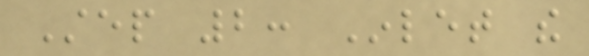Step 2: Inlet the
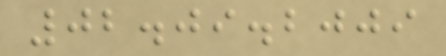02.09.2009
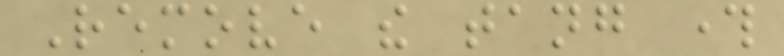Remove the tang through
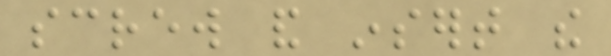screw and insert the
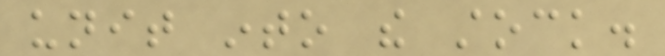unit into the stock.
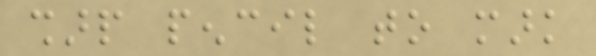sharp pencil to mark
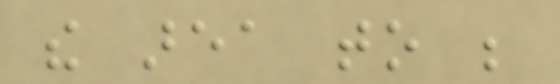the area to be
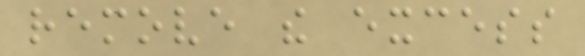remove the excess
